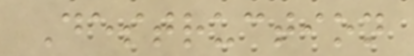Destruction
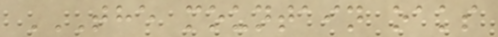THE MOUNTAIN OAKS
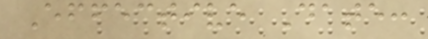Effective Date:
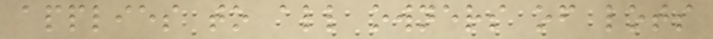applies to all owners of lots
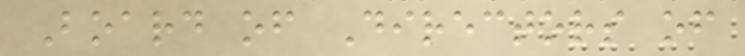Board of Directors of
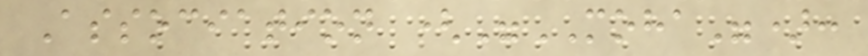Association ("MOHA"):
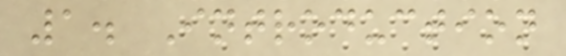1. Introduction
